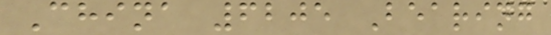China 6205 Bearing
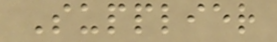Supplier
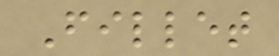Fillet
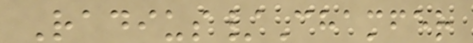Radius/Chamfer
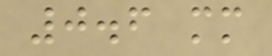0.6 mm
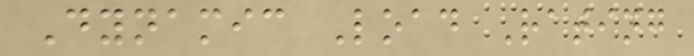Dynamic Load Rating
